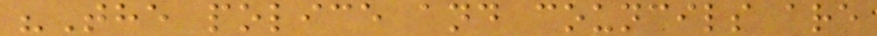"The police and councils are
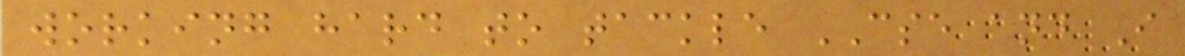working hard to tackle CSE and I
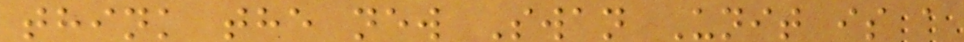think the new Swan Unit is a
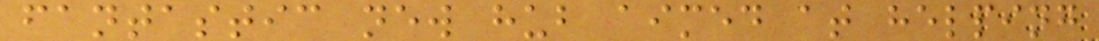fantastic new hub aimed at helping
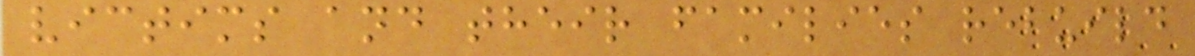victims and their families rebuild
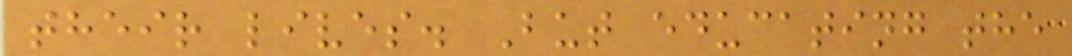their lives. But educating the
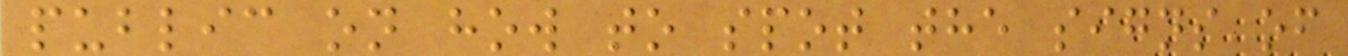public on how to spot the signs of
